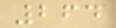264
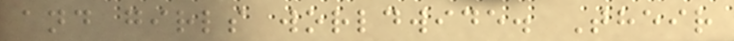and girls worldwide. Their
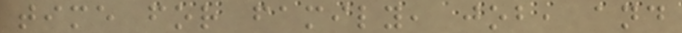time for family, job, and
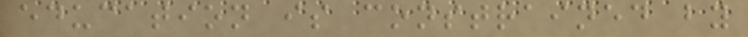education is constrained by
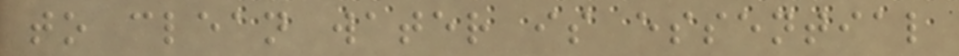to clean water is essential
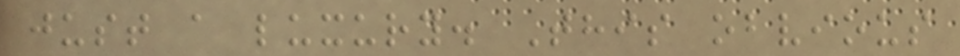just a luxury. This obvious
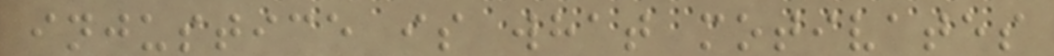injustice is what motivates
